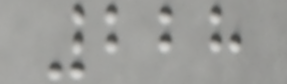228
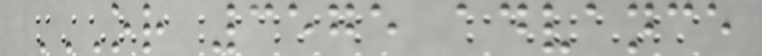OR 3575 ADVANCE
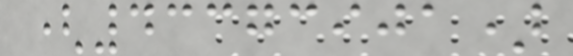(43373901)
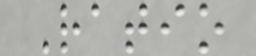Ratio
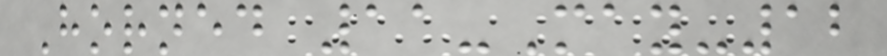Horned 11-May-12
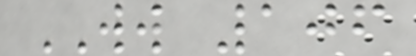WW 106
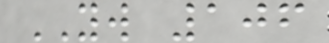YW 106
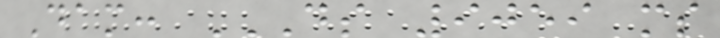Dam: DS 9059 MS
